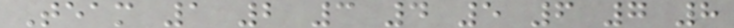Team 1 2 3 4 5 6 7 8
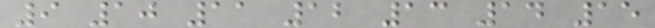9 10 11 12 13 14 15
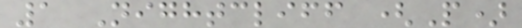1 Nightcliff (P)
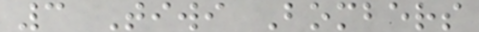3 Tiwi Bombers
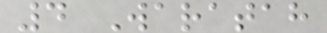4 Waratah
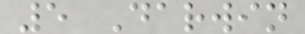5 Darwin
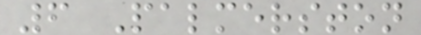6 Palmerston
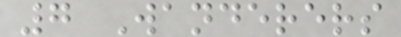7 Wanderers
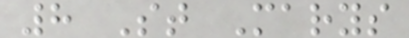8 St Marys
